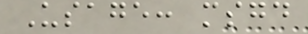Usage: msgd
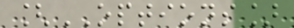[OPTIONS]
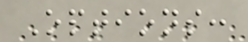Options:
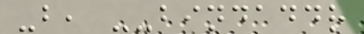-b, --bindaddr
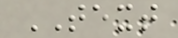TEXT
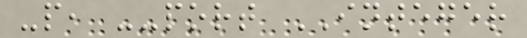-p, --port INTEGER
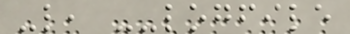-l, --logfile
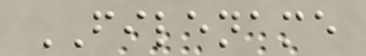FILENAME
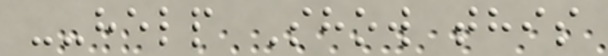--help Show this
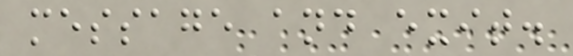message and exit.
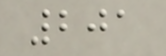201
